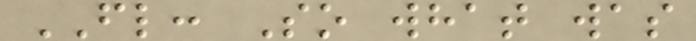FL: So what was
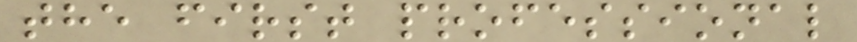the first professional
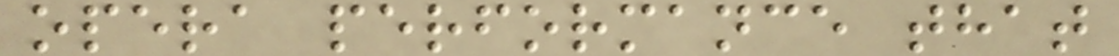opera performance that
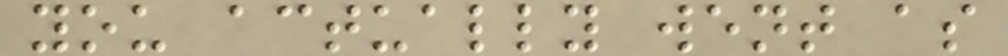you actually went as
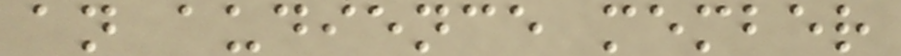an audience member
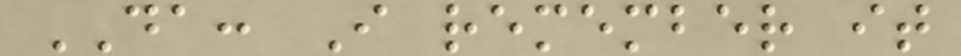DA: I remember it
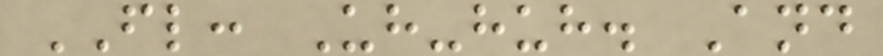FL: Uh-huh. And
